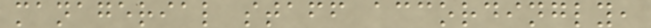managerial staff accordingly,
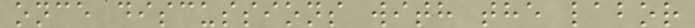once discussions with the labor
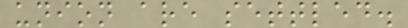union are settled.
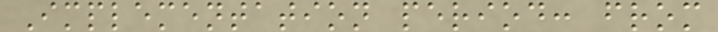Implementation period: from
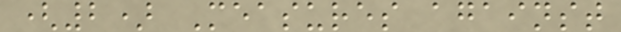(2) Measures against
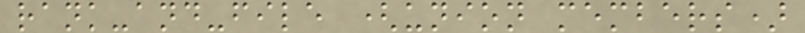rank-and-file (union members)
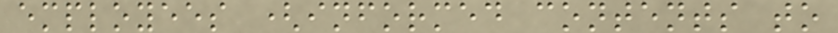employees (informed contents to
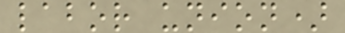labor union)
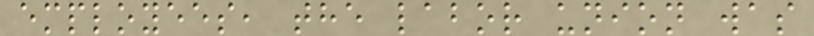employees, the labor union was
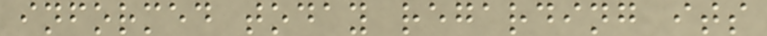informed today regarding its
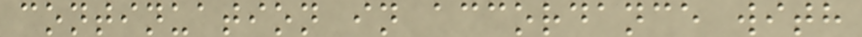continuation in accordance with
